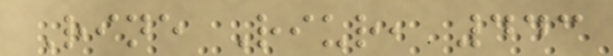Rine Riur, 443
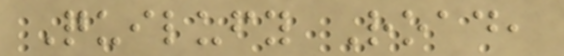Quilufy Road,
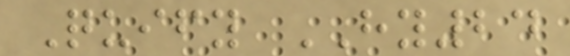Quify HY24
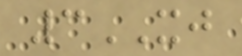3XJ
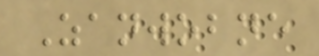Zanwobne
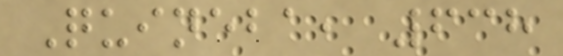Quineba, 638
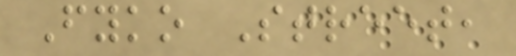Fyko Street,
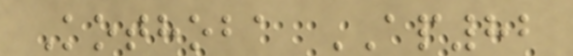Kothoba AP82
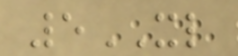5XL
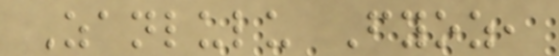Zanlulu Fyoz,
